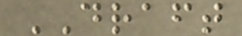DRAFT
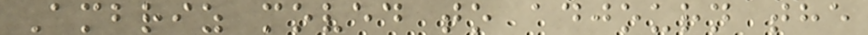Ambriz moved to adjourn the
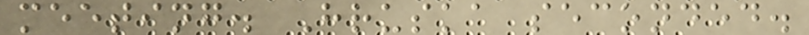meeting. Hruska seconded.
